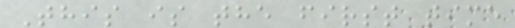This is the first time
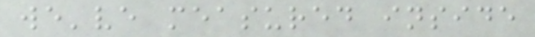we've measured inside
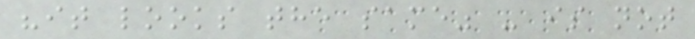"it looks the same" - is not
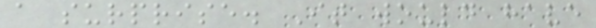a surprise. It would have
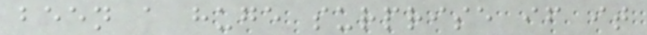been a huge surprise if it
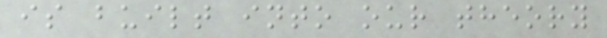is built into our theory
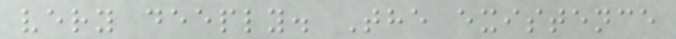very deeply. The existence
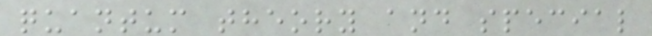quantum theory and special
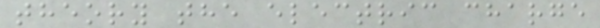theory the electric charge
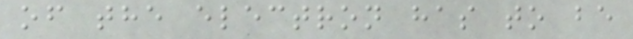of the electron has to be
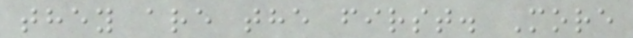they are the first. More
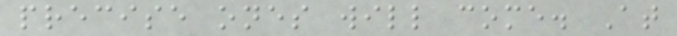precise ones will come. At
